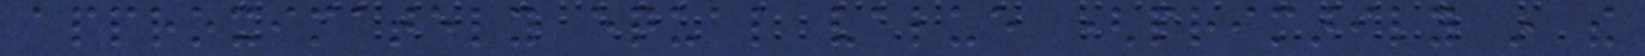approximately equal value (primarily in the
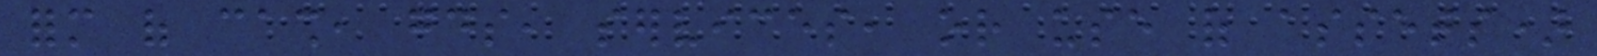form of cash, goods, services, or use of assets)
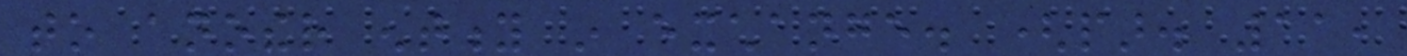to another entity in exchange. (par. 11,
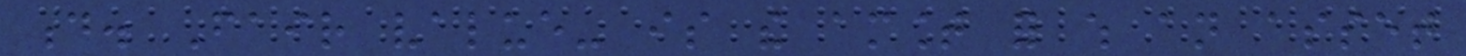d. Fair value- is the amount for which an asset
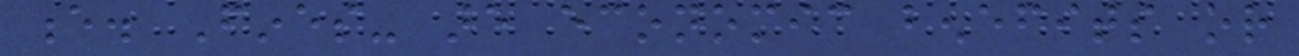e. Fines- are economic benefits or
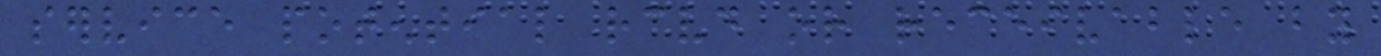service potential received or receivable by
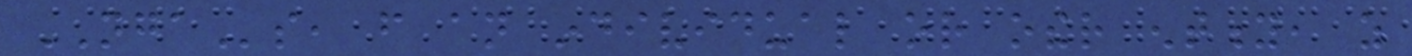NGAs, from an individual or other entity, as
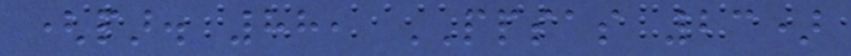(par. 88, PPSAS 23)
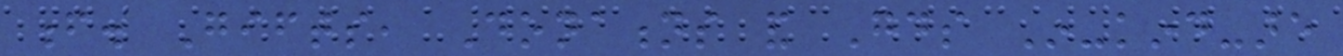f. Gifts, Donations and Goods In-kind-are
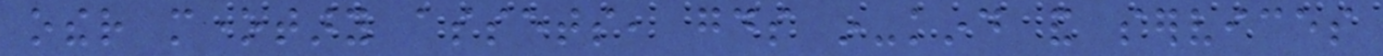other monetary assets, goods in-kind and services
